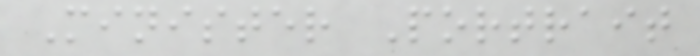Minister Portrait
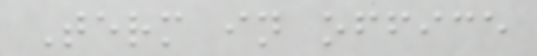Term in office
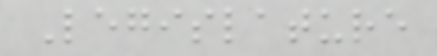Legislature
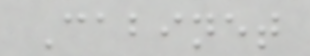Cabinet
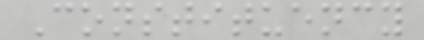Constituency
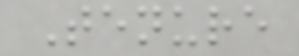Tenure
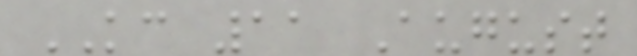KC 11 August
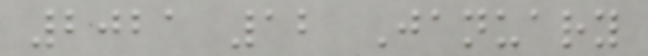2021 12 January
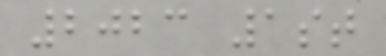2023 1st
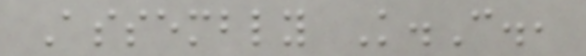Assembly K.C.,
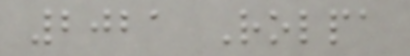2021 Rolpa
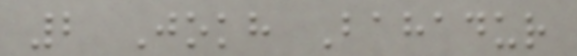2 Jokh Bahadur
